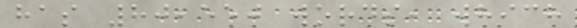has 80,550 words, which
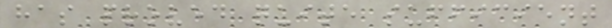has proved quite sufficient
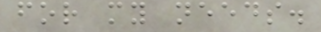for my needs.
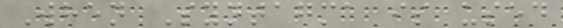When Syntagma is used
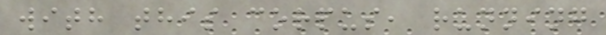with this corpus, running
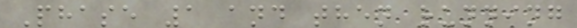Phase 1 and then running
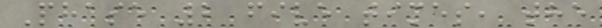Phase 2 five times, the
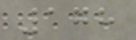178
